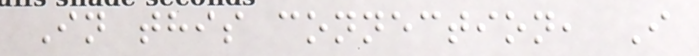In this connection, I
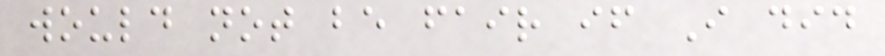would not be fair if I did
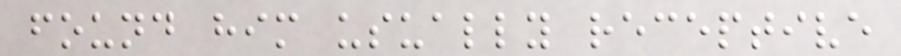found him usually receptive
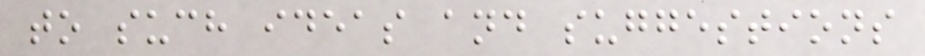to such ideas and suggestions
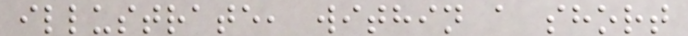illustrate, within a short
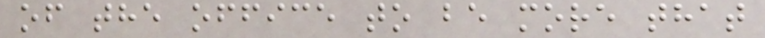of the office to be more that
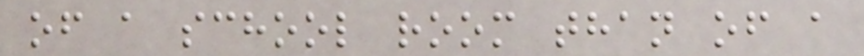of a school room than of a
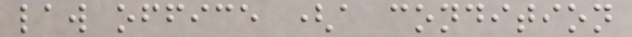law office (a condition
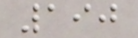190
